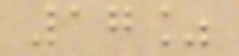17%
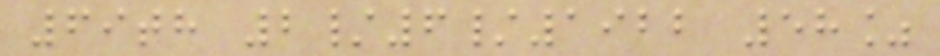69th 2/6/1922 58%
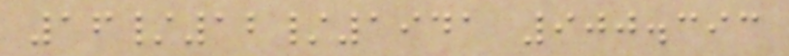16/12/1941 900.393
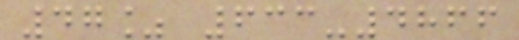47% 633-4866
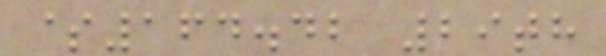$164.42 29th
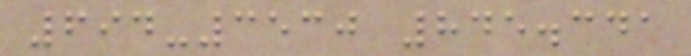694-3530 845.341
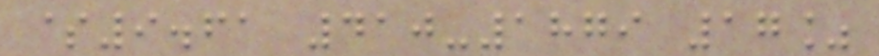$9.61 410-1879 17%
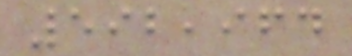592,964
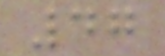47
